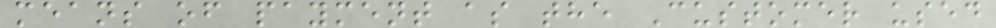means of payment as the Customer used
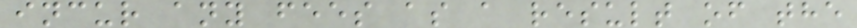incur any fees as a result of the
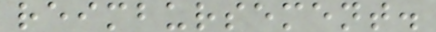reimbursement.
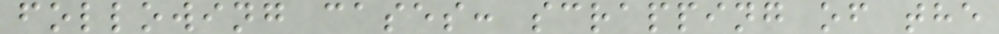following cases: scrapping of the
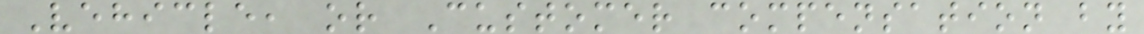Vehicle, or Customer compensation by
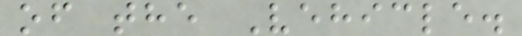of the Vehicle.
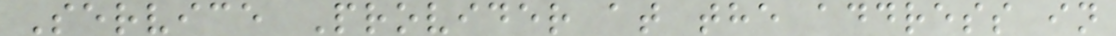Service Provider at the address in
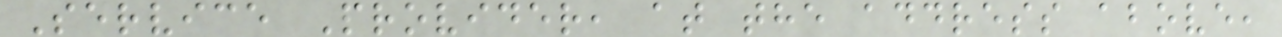Service Provider, at the address above,
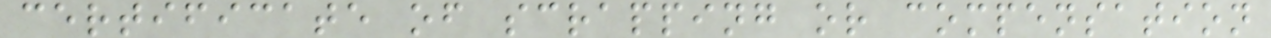certificate of scrapping or compensation
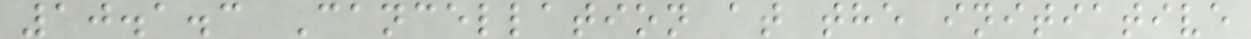10.1.3 Cancellation at the initiative
